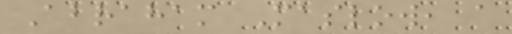Abraham Maslow, a
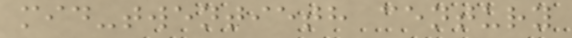mid-twentieth century
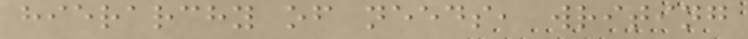hierarchy of needs, writing
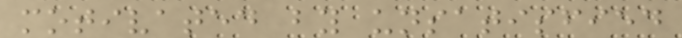motivated by unsatisfied
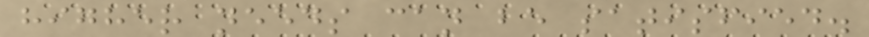higher needs can be satisfied.
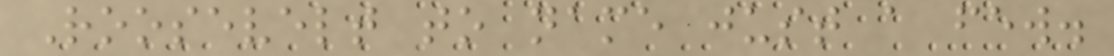Roosevelt to name just a few.
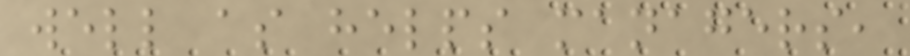well as helps managers,
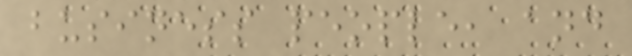business people, and
